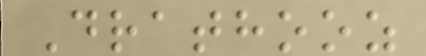Drathooz
